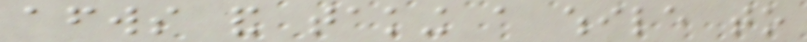afterwards and taking a while to
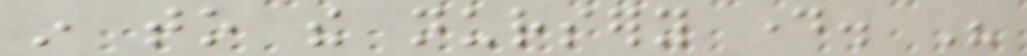in to the nursery day. His
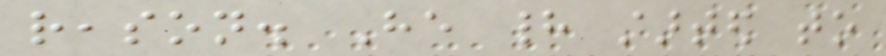reason. He had started to
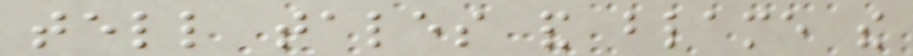tell tales and blame the
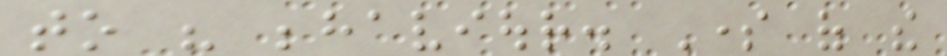to his behaviour. Some of the
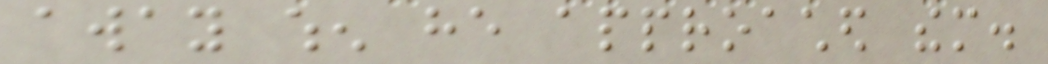away when he approached them.
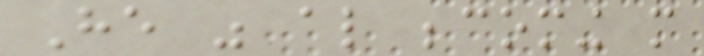He was also becoming more
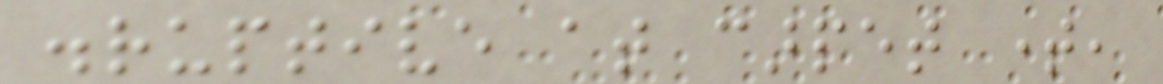disruptive at carpet time,
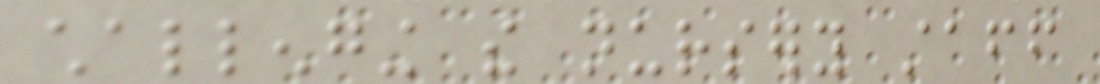challenging the nursery staff
